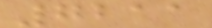7211
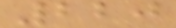220
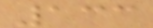133
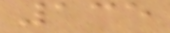135
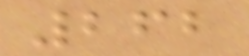262
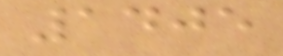1405
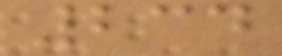234
